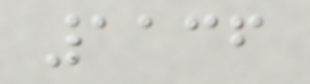1136
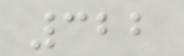322
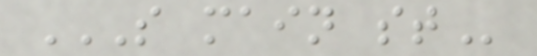S MAIN ST
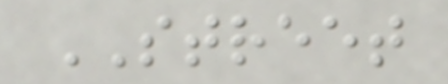STREET
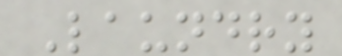Laundry
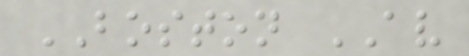BOSTON AV
